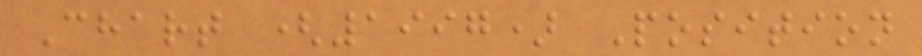Chart (1997) Position
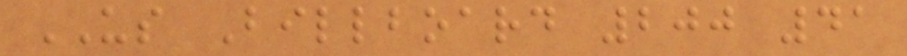US Billboard 200 41
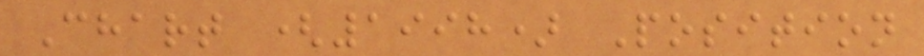Chart (1998) Position
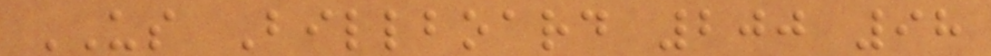US Billboard 200 98
